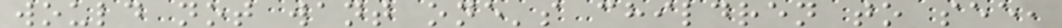would not want one's children to see,
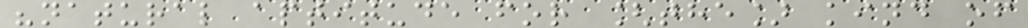"natural aptitude for [the] kind of
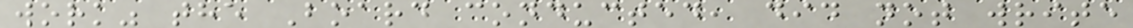work" the Board conducted, did not write
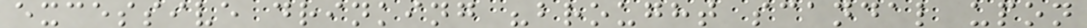excessive drinking "brought scandal upon
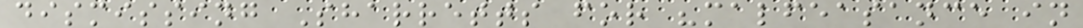dismissing Sharretts for "malfeasance in
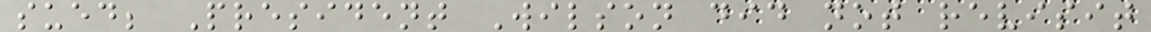sued; President Wilson did not revisit
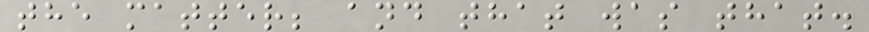the matter; and that was that.
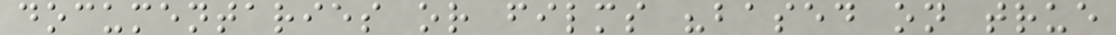documentaries or films "based on true
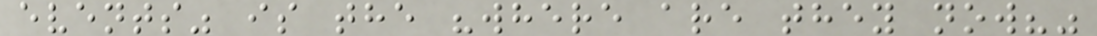events" is the "where are they now?"
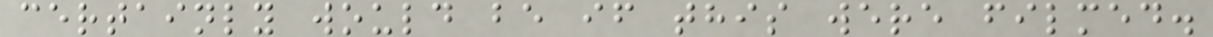certainly would be if this were filmed.
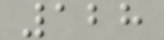128
